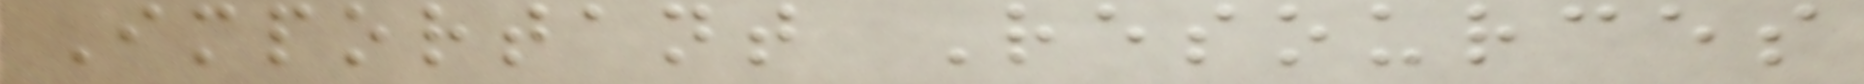Important Resources
